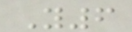Y6
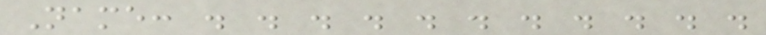Name: . . . . . . . . . . .
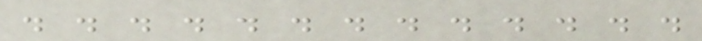. . . . . . . . . . . . .
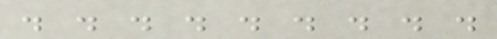. . . . . . . . .
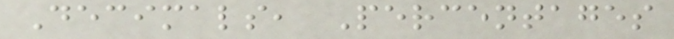Decimals, Percentages
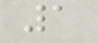1
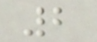2
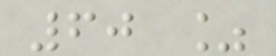60 %
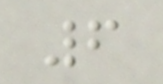6
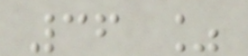36 %
